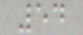54
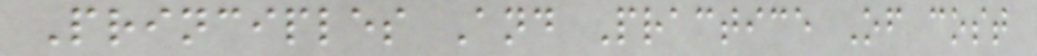Principles And Practice Of cost
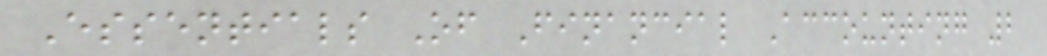Essentials Of Financial Accounting 2
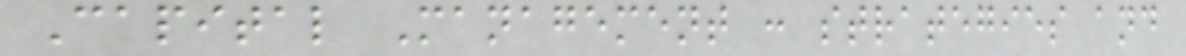Capital Management : strategies and
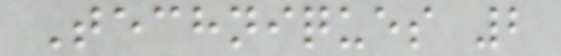Techniques 2
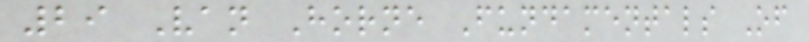29 Van Horne Fundamentals Of
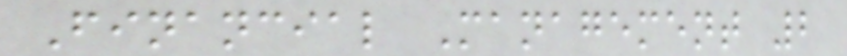Financial Management 2
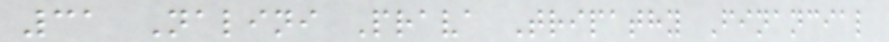31 Nalini Prava Tripathy Financial
